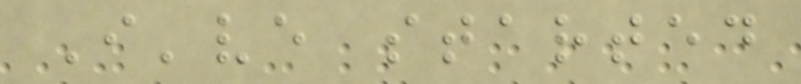I've started
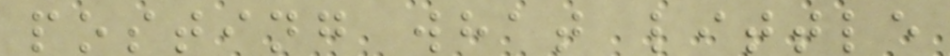posting what little
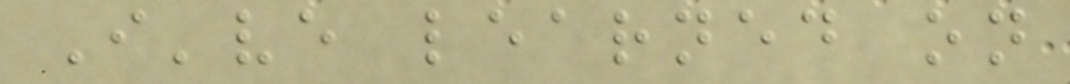I've learned on
